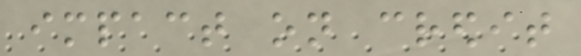impact on credit
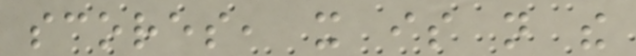scores, it is not the
